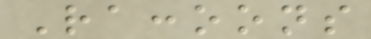Raccoons
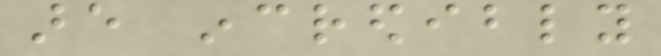are incredibly
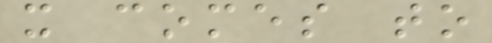it comes to
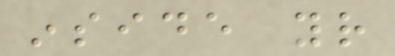inside your
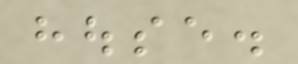house.
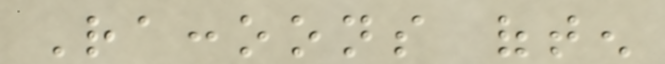Raccoons often
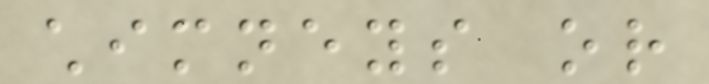chimneys or
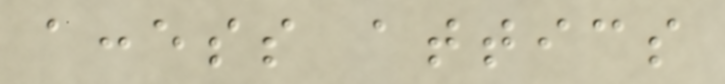access attics
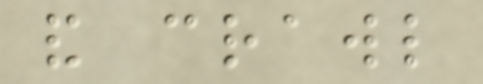and crawl
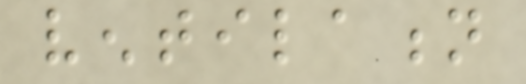ventilation
